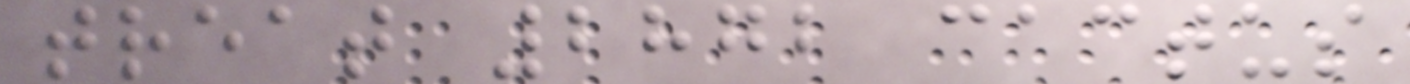treat 2872 cactus
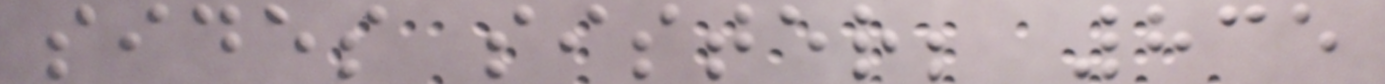sides sister; 835
